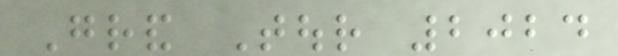Grand Tour 2024
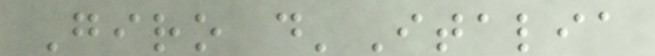Giro d'Italia
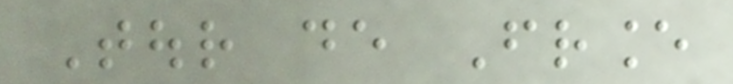Tour de France
